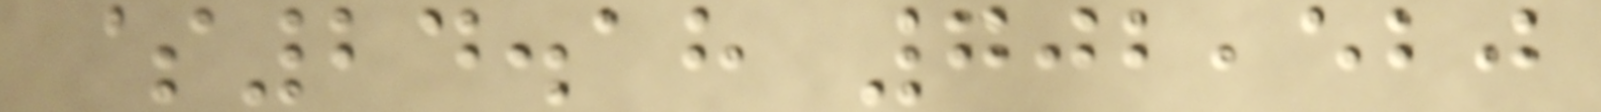$24.18 702,520
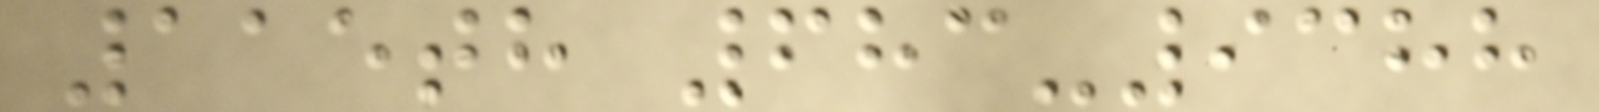115th 683-9388
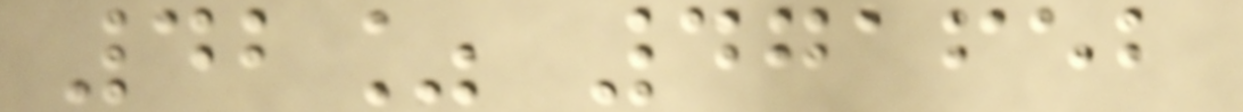42% 471652
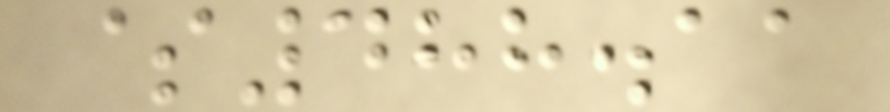$488.11
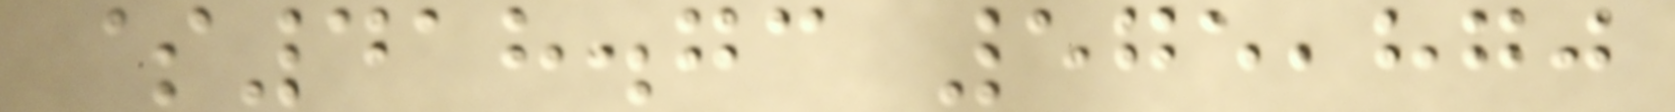$418.73 575,870
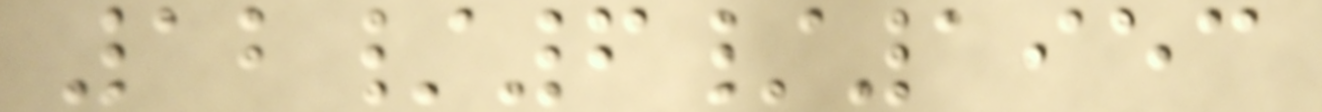12/6/1953
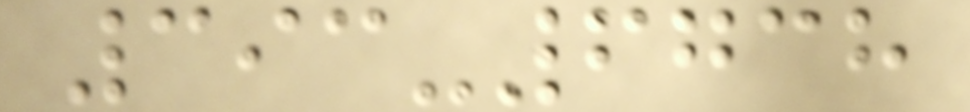393-6738
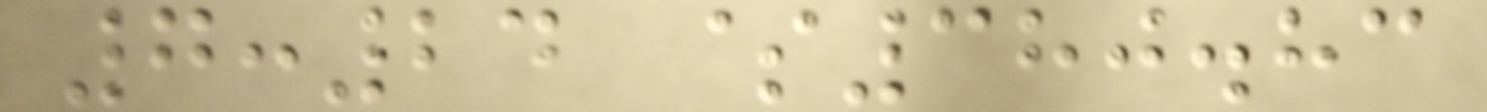7:24 $380.83
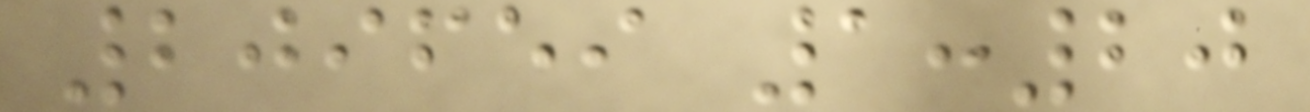209659 1:20
